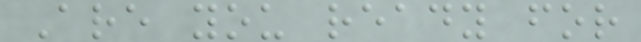Are you ready for
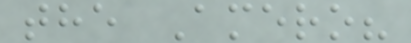the Amero?
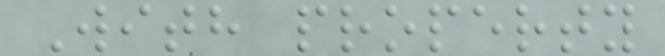With property
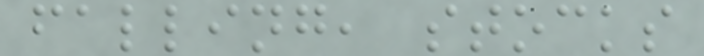falling, stocks
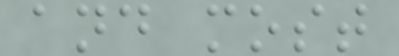and most
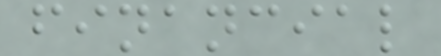financial
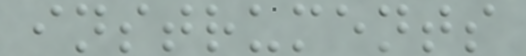instruments
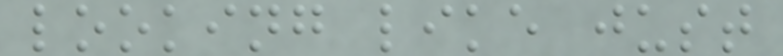looking like just
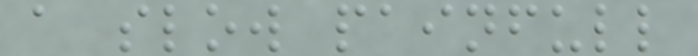a slow painfull
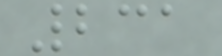231
